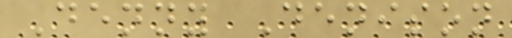Denny Denison
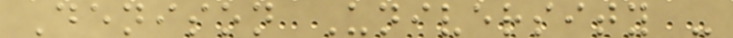Denison University -
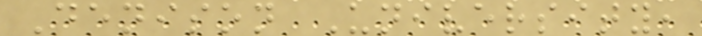Denison University,
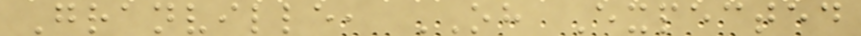Granville, OH Expected
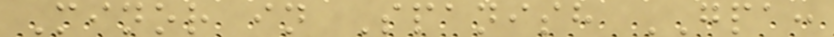Minor in Spanish GPA:
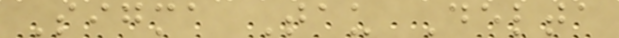Sigma Tau Delta
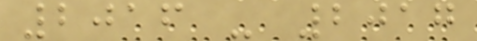2016 - 2017
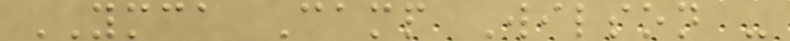YMCA Camp Wilson -
